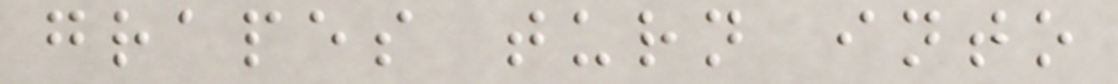grapes turn into
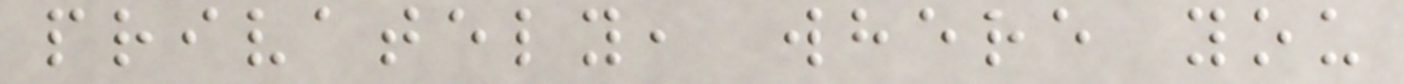privately, where you
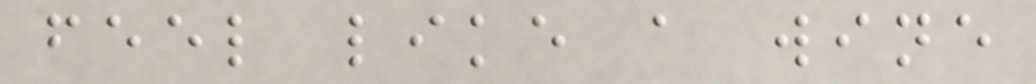feel like a wine
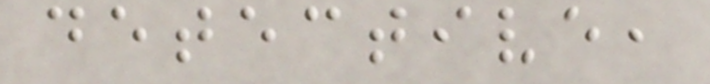detective,
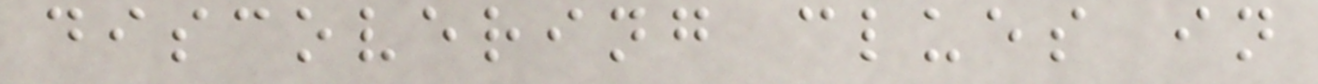discovering clues in
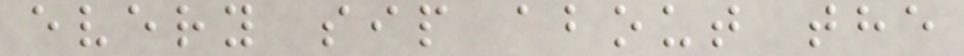every sip about the
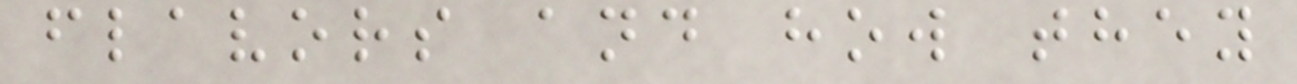flavors and how they
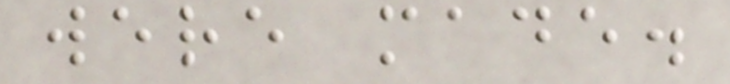were made.
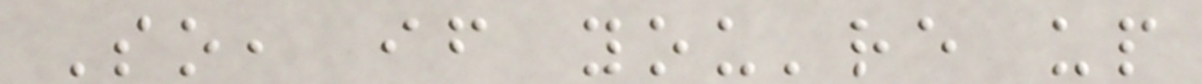So, if you're up
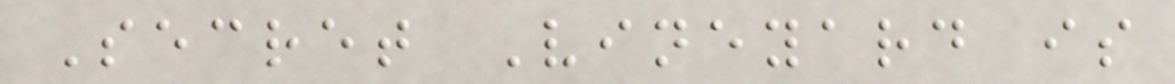Secret Vineyard is
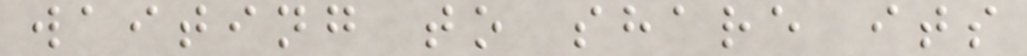waiting to share its
